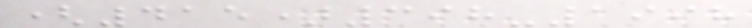(415)398-1998
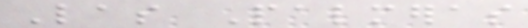Las Palmeras
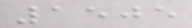1505
